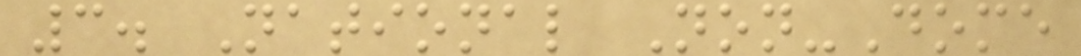3. National Non-Dome
